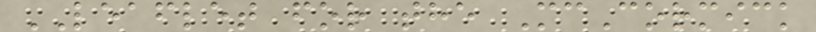LEAFLET for the McCormick
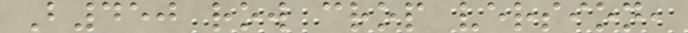B450 row crop version,
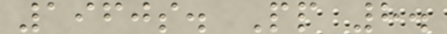1960s. Pp 8.
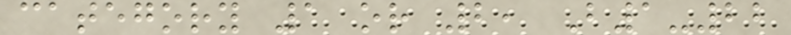category 1 or 2, B1-22
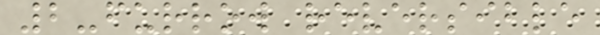2-furrow reversible
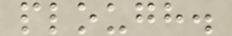plough.
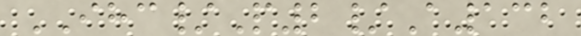IHC/P2/A132
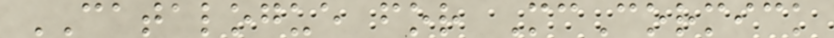CATALOGUE for McCormick
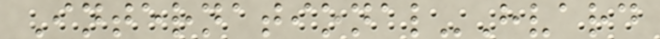International-Hvard
